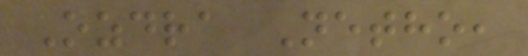Ozdra Netho,
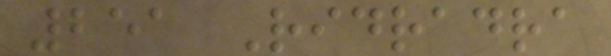251 Ridradra
